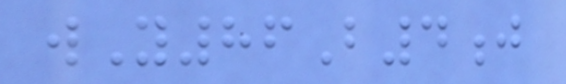wY86B4j
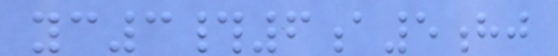yc3#6a5hj
